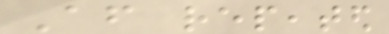After repeated
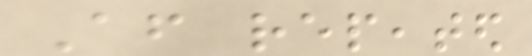After repeated
